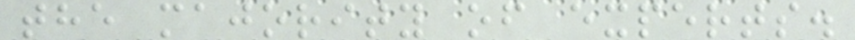the majority of experts.
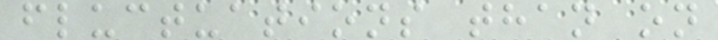fluctuations than on
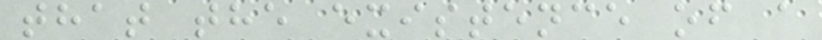that the existence of a
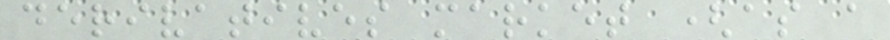derivatives market (as a
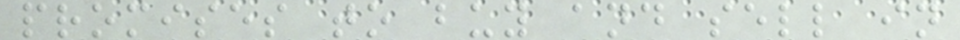promises to buy and sell in
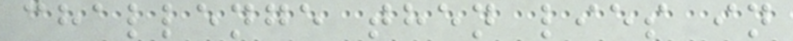challenge then lies in
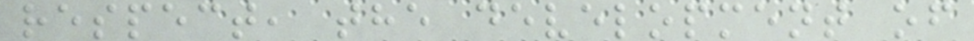respect, the development of
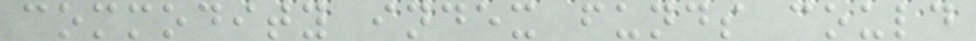commodity index funds could
